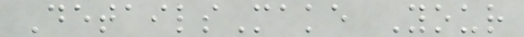DetailsMake Your
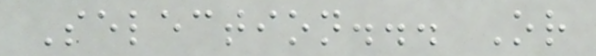Selection... Or
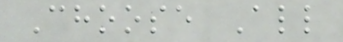Choose All
